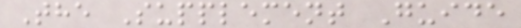The Supplement Guide
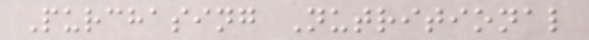Purchasing Nutritional
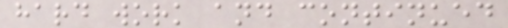hard work and continued
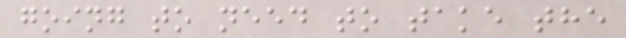going to need to take the
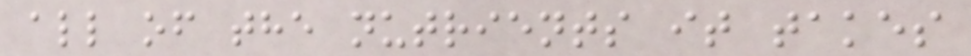all of the nutrients it takes
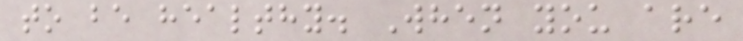to be healthy. When you are
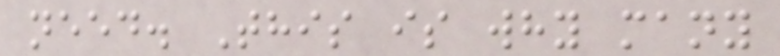need. This is why many
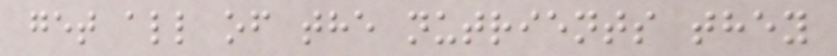get all of the nutrients they
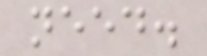need.
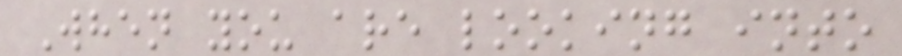When you are looking into
